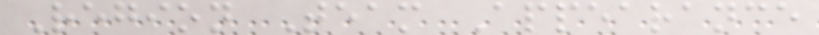Region Team Appearance
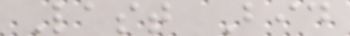Last Bid
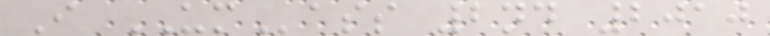I UMass 2nd 2010
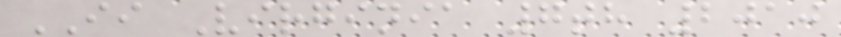II Virginia 7th 2010
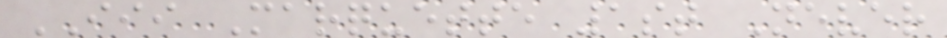III Marquette 1st Never
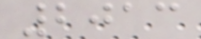2013
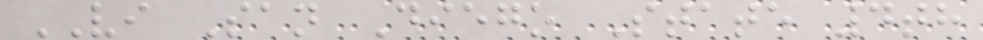VI San Diego State 4th
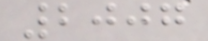2007
